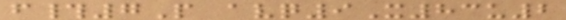f#7P avq9X83u2
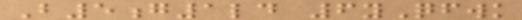B5g1ld 6yQfwk
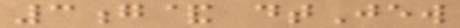3g& dtJew
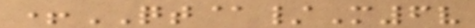+QT@/M6v
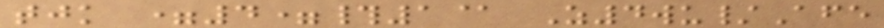tjk =4=#1@ Z4wu/Afe
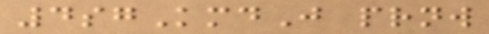4sgKmdJ prnw
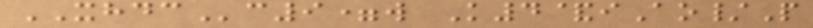XHDCc9=w K4&iAo/P
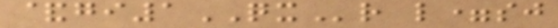&gi1QXr l=sj
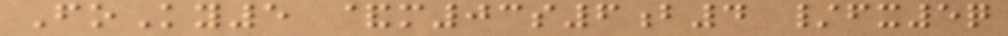FoKy5 &m03s6b4 /fx5q
